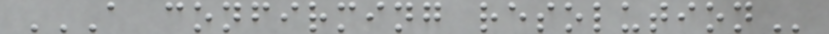A CONFIRMING RESOLUTION
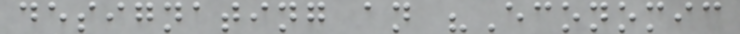designating an "Economic
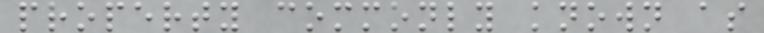property commonly known as
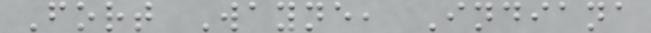Fort Wayne, Indiana
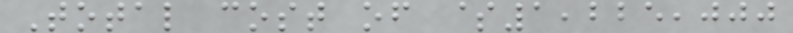Total cost of $1,225,000
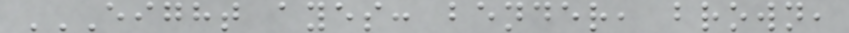EIGHT AYES: BENDER, BROWN,
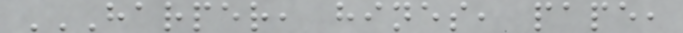HARPER, HINES, PAPE,
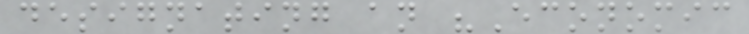designating an "Economic
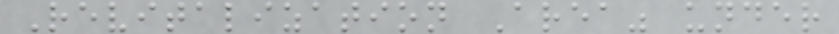Revitalization Area" under
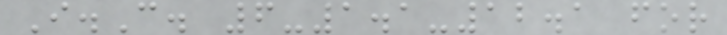I.C. 6-1.1-12.1 for
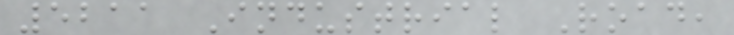5211 Industrial Road,
